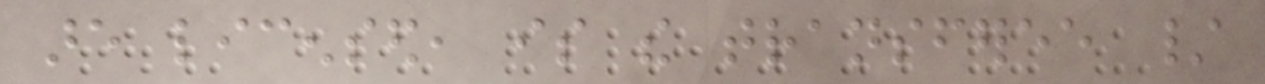are licensed, is the transferee /
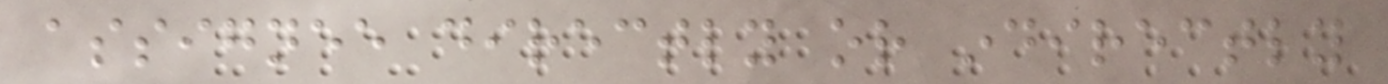assignee directly or indirectly
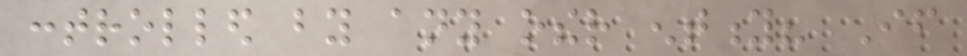controlled by any other entity? If
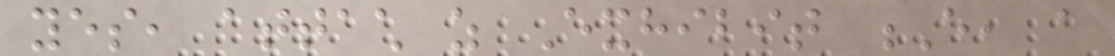yes, attach as Exhibit E, a
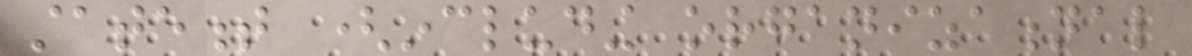statement (including organizational
